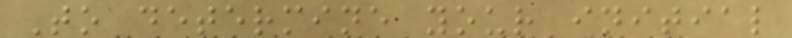To determine your initial
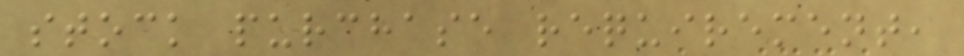stock purchase requirement,
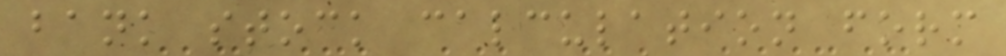bank stock calculation form
